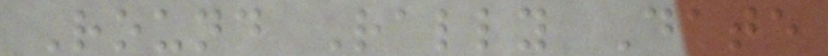Round Rally Date
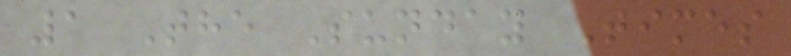1 The Sunday Times
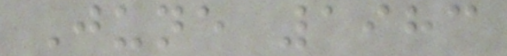June 1983
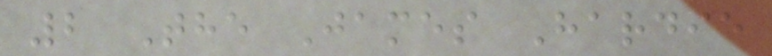2 The James Hardie
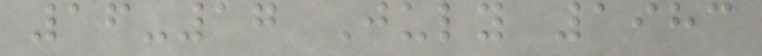16-17 July 1983
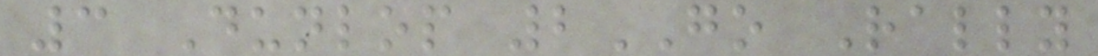3 Dunlop 2GO Rally
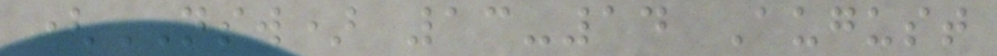(NSW) 13-14 August
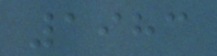1983
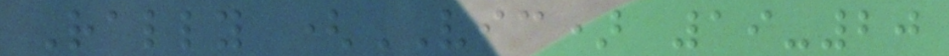Rally (VIC) 19-20
